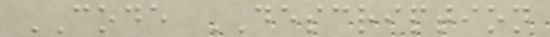CODE DESCRIPTION
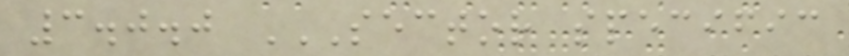3.0.0 SECTOR SPECIFIC
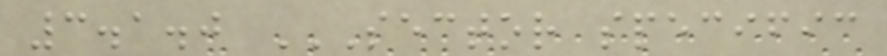3.1.0 SECTOR SPECIFIC
